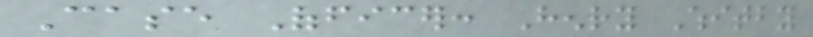Case Officer: Henry Whitby
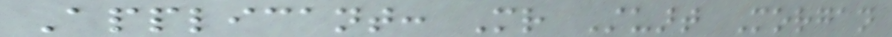Applicant: Mr Stuart Morgan
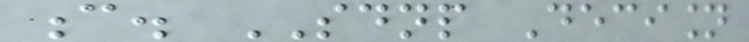c. SDNP Decision
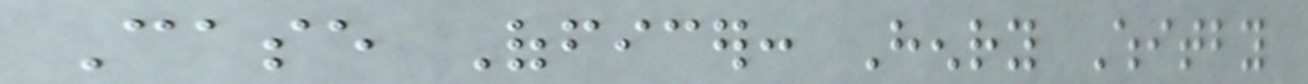Case Officer: Henry Whitby
